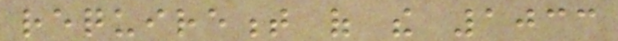requirement of the 1033
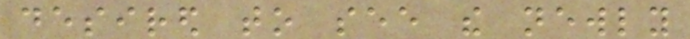desired to see the newly
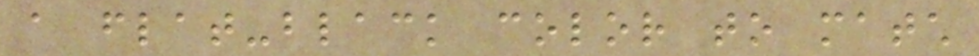a flat-black color to match
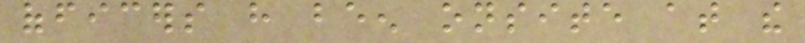officers have been onsite at the
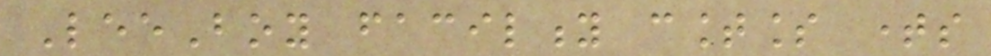LeeBoy facility countless times
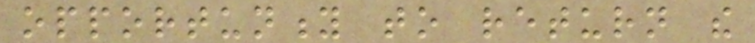opportunity to return the
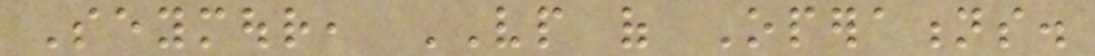Seymour, VP of Operations.
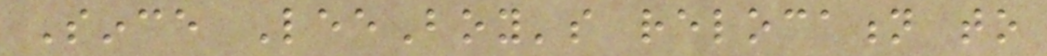Since LeeBoy's relocation to
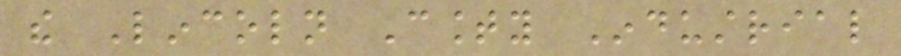the Lincoln County Industrial
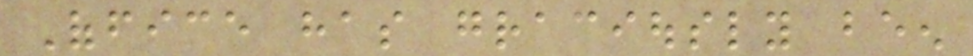Office has graciously been
